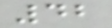42
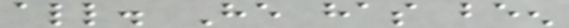all. He has been
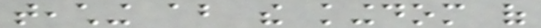teaching about the kingdom of
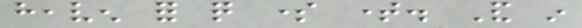heaven for quite some time. And in
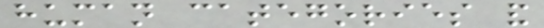human categories and
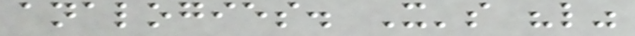analogies. It's "like"
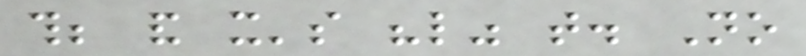this; and it's "like" that. No
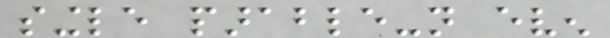single parable-not even
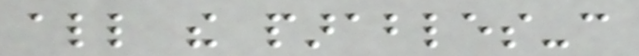all the parables-can
